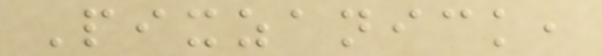Pixzanick,
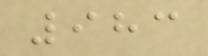983
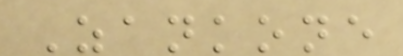Zankone
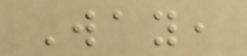Way,
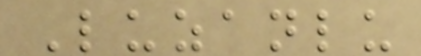Luzanlu
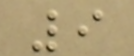9
